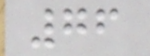76
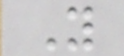Y
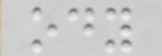ody
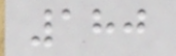180
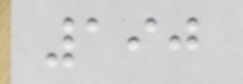190
